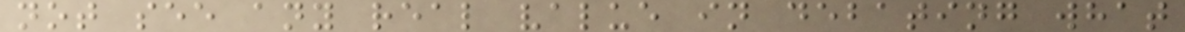not see any real value in debating what
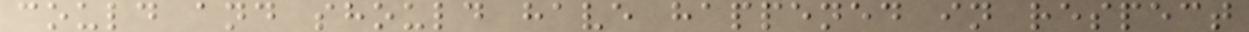could and should have happened in respect
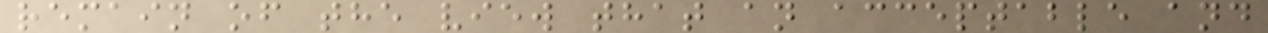remain of the view that an acceptable and
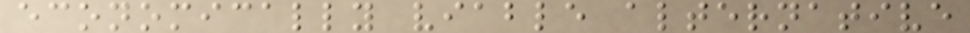economically viable alternative
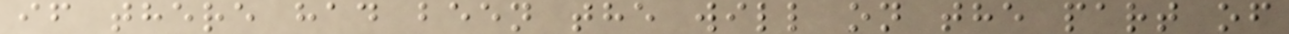if there had been the will on the part of
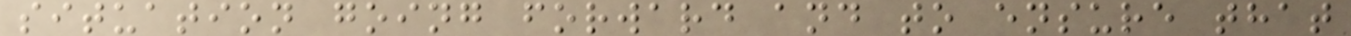situation going forward and to ensure that
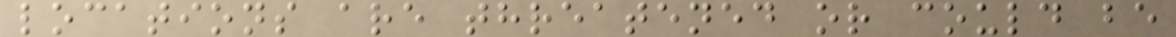locations are threatened or could be
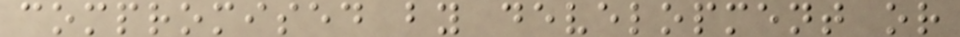compromised by development or
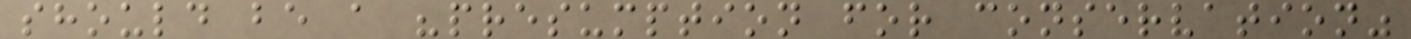should be a "presumption for conservation"
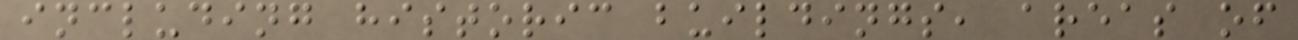including historic buildings, areas of
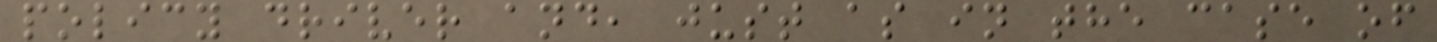policy driver and, just as in the case of
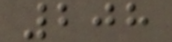208
